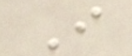I
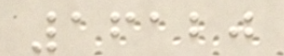16120
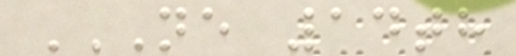NE 14TH
